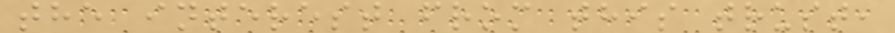the interest from this trust,
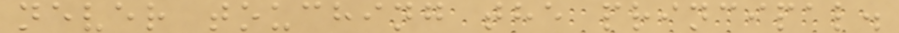never touching the principal.
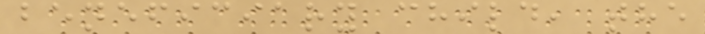beneficiary child, the
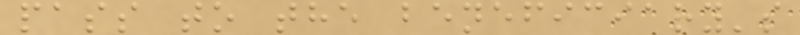pass to the beneficiary's
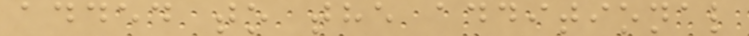added to the additional
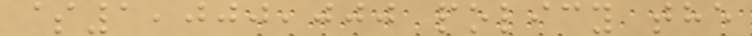$1,000,000 policy the
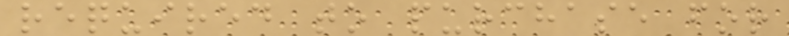required to purchase for
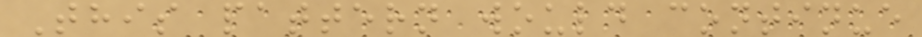This pattern would continue
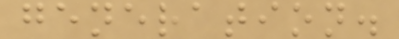generation.
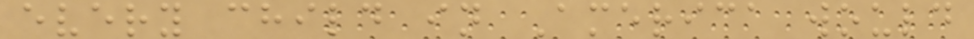every child in America would
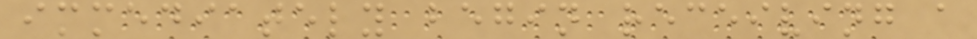immediately begin receiving a
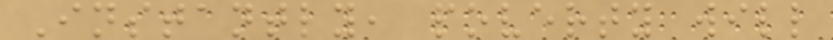Instantly, poverty will
